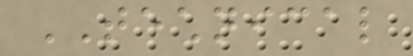TECHNICAL
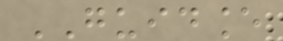GUIDANCE
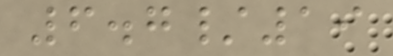6.7/19
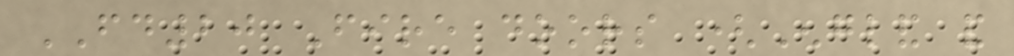FD20 Fire doors (England and
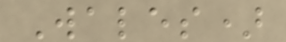Wales)
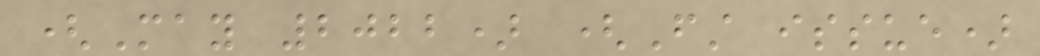(May 2022) (First issue)
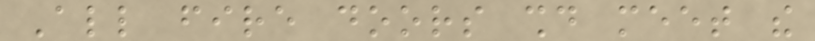All fire doors should meet the
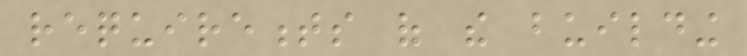requirements of the building
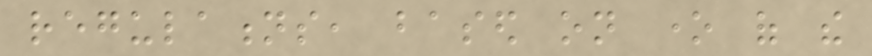regulations, based on one of the
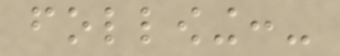following:-
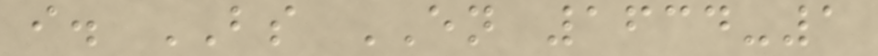i. BS EN 1634-1
